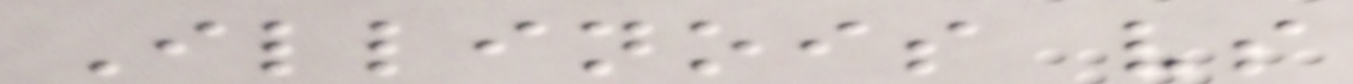Illinois vs
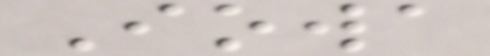Iowa
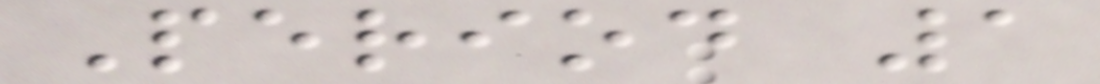Period 1
